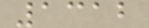1312
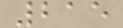215
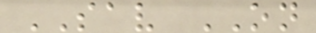SAV ON
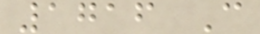1716 C
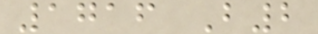1716 B2
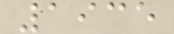1935
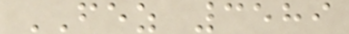FEZ 3589
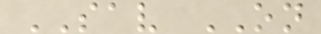SAV ON
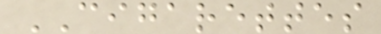CIGARETTES
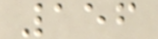156
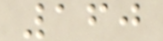160
